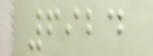6924
